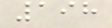198
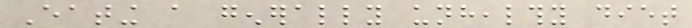Eating a generally unhealthy diet
